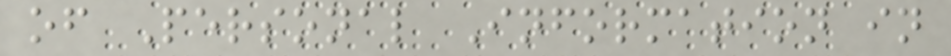of Personal Information in
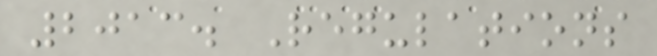2013. Regulations
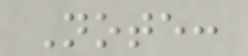Note:
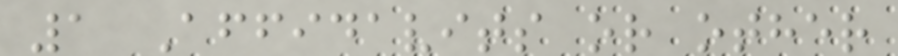1 Affidavits or other
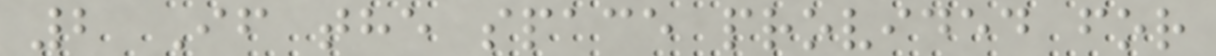2 If the space provided for
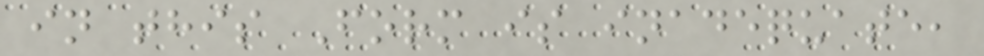in this Form is inadequate,
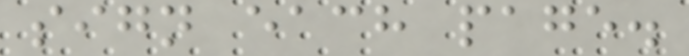sign each page.
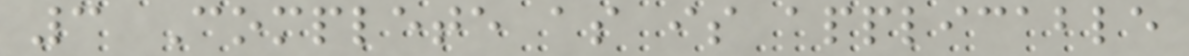3 Complete as is applicable
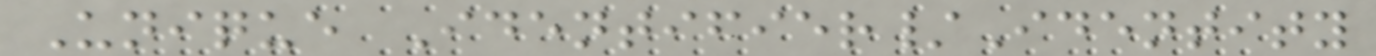Unique Identifier/Identity
